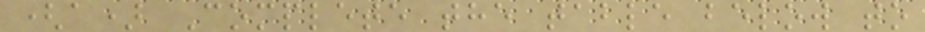(a) Complete the table below to
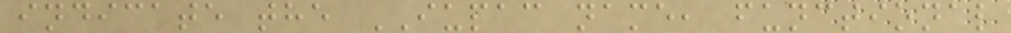indicate the IUPAC name, functional
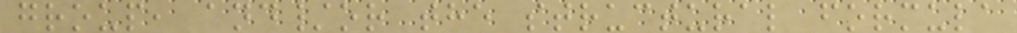group, and/or the structural formula
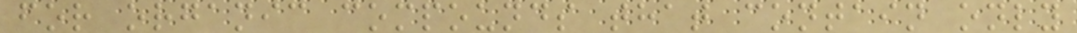for organic compounds that contain only
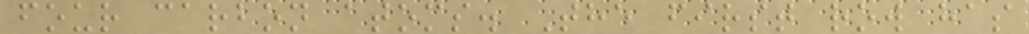four carbon atoms. The first row has
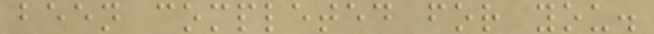been completed for you.
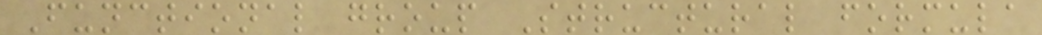Functional group Structural formula
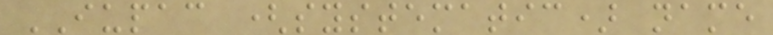IUPAC (systematic) name
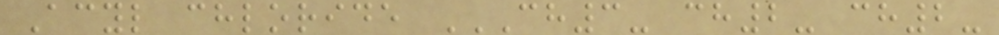Acyl chloride CH3- CH2- CH2-
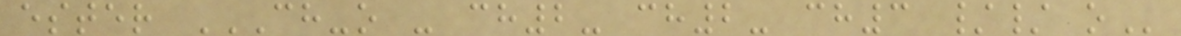ester CH-O - CH2- CH2- CH3 // O
